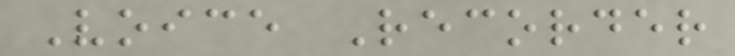Voice Recorder
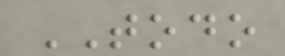TODO
